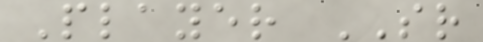Player SR
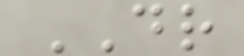DR
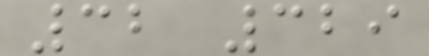32 329
